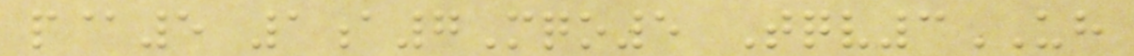p@5 1a7Mqo5 Tqv3UH
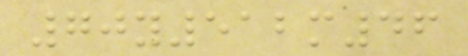70y512m46
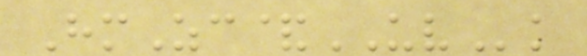HmZc&UVk
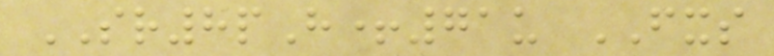SR8pH+71u FXS
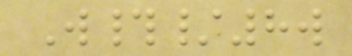W#/8w
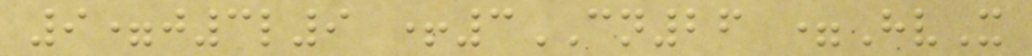9=j3l9 +3CN26 =HvX
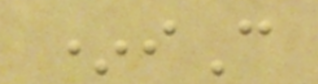*iC
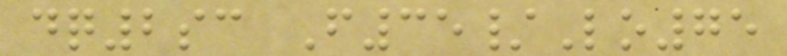dq2sc F35/Lo75
